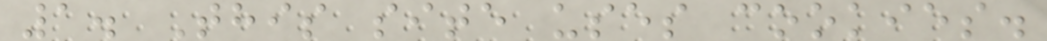1. This site uses cookies.
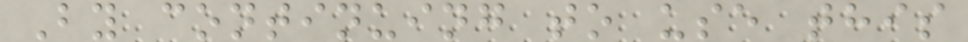By continuing to use this
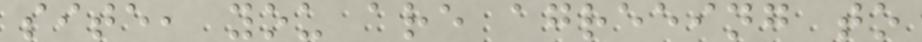site, you are agreeing to
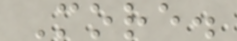More.
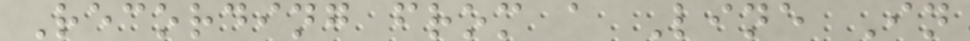Recording from a Line In
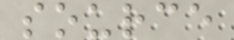source
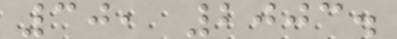30, 2003.
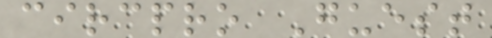circpro Guest
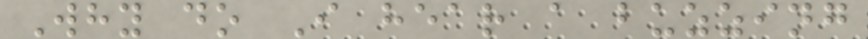Why do I hear a buzzing
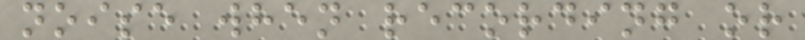noise when recording or
